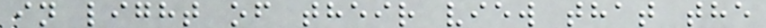in light of their view that the
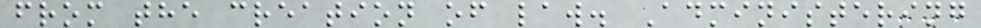from the creation of law. Administering
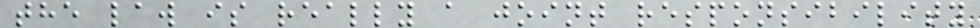the law is really a joint responsibility
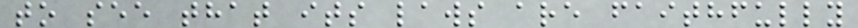to see that its laws are faithfully
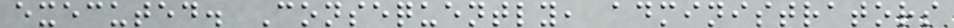executed. Consequently, administrators
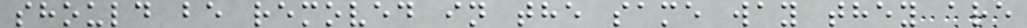should be removed in the same way they are
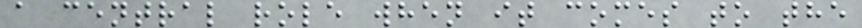a central role when it comes to the
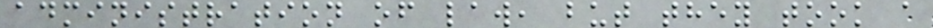administration of law, but they took a
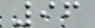96
